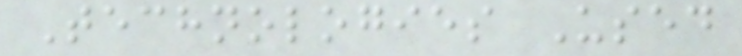Technologies Used
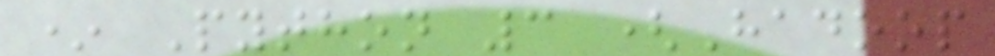* Python 3 (Hadoop
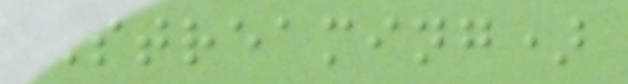Streaming)
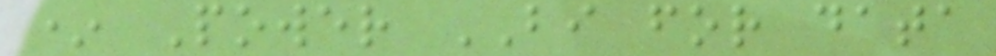* Power BI for data
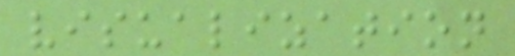visualization
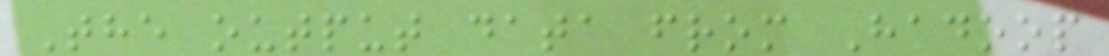The output data from Hadoop
